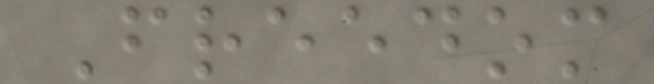Freedom
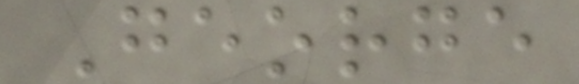George
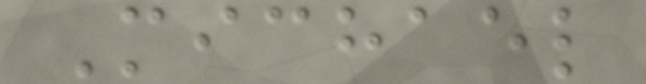Michael
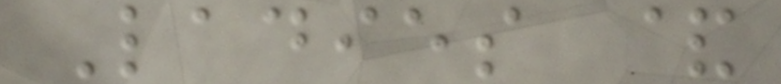Ladies &
